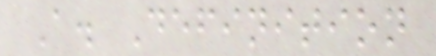A. Definition
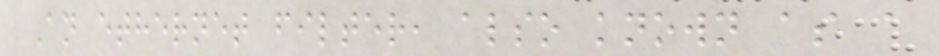An ethernet filter, also known as a
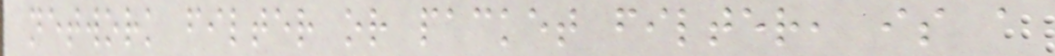network filter or packet filter, is a
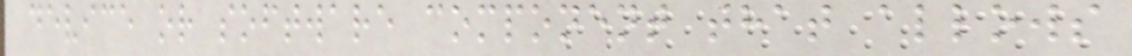device or software component that allows
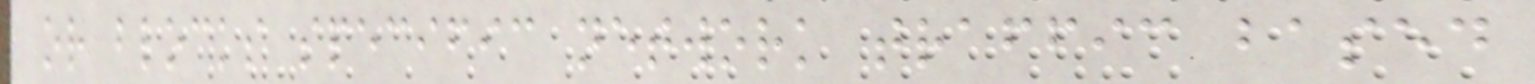or blocks specific network traffic based
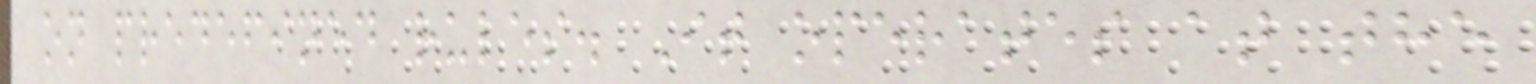on predefined rules. It operates at the
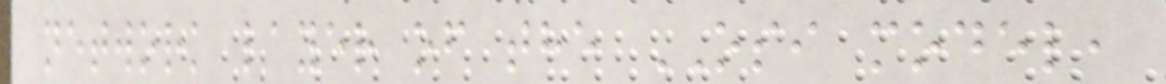network layer of the OSI model,
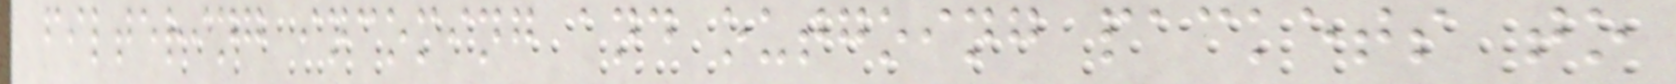filtering incoming and outgoing packets to
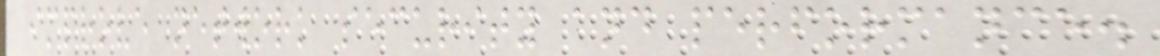improve network security and performance.
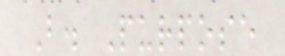B. Purpose
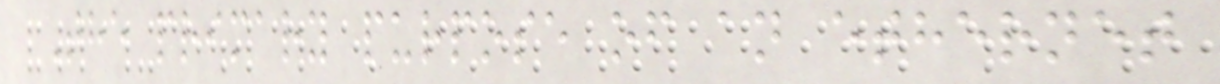The primary purpose of an ethernet
